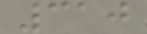310
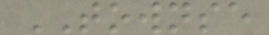TOWNSE
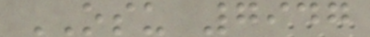OSU 7947
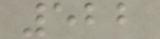522
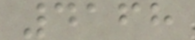4168
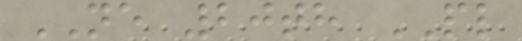NE 20th PL
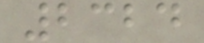2324
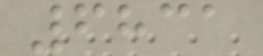6831
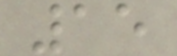15
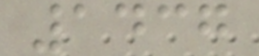1437
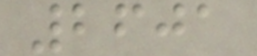2601
